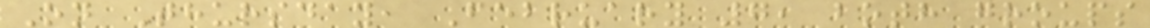On Thursday, February 7, both groups
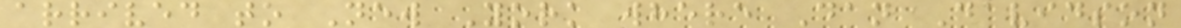arrived to New York where Dan Davidson
